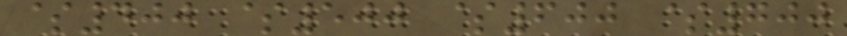$400 $500 $600 $700
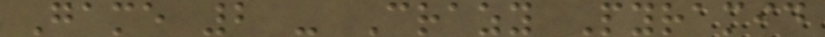Game 2 - Crazy Pyramid
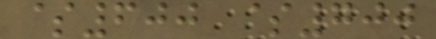$600 $700
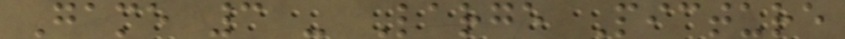Game 3 - Large Picture
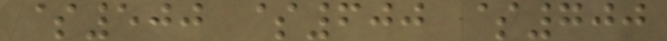$500 $600 $700
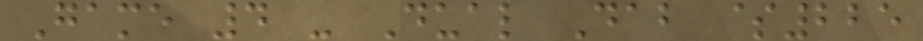Game 4 - Dual Dab $225
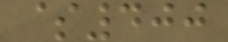$400
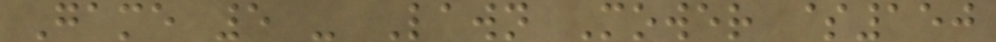Game 5 - Lawn Mower $150
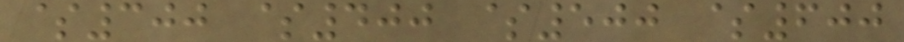$300 $400 $500 $600
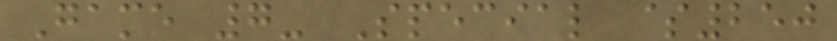Game 7- Special $250
